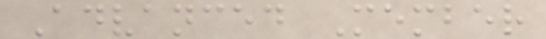Advanced Member
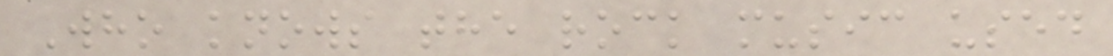Who knows the rock music used
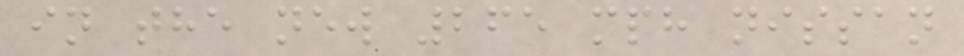in the new 265 mph nissan
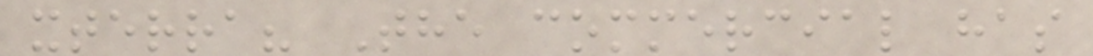xterra? The commercial has
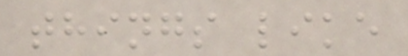things like
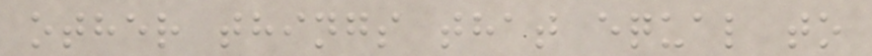other things that equal to
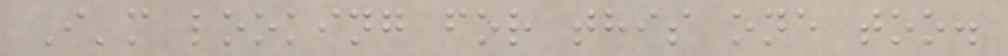I'm looking for this one too.
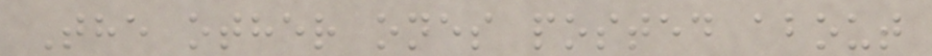The other ones posted about
